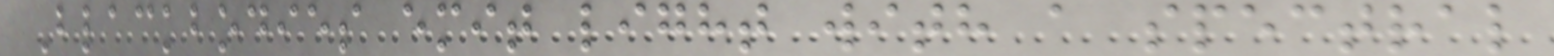Blackbodies emit light with a spectral
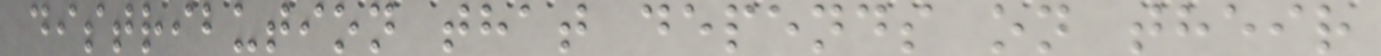distribution that depends on their
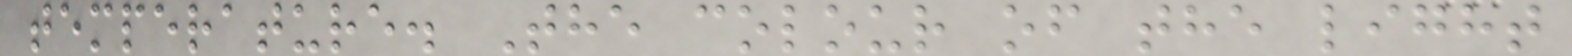temperature. The colour of the light
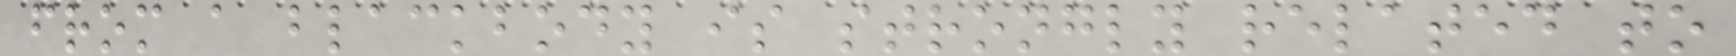from a blackbody is strongly related to
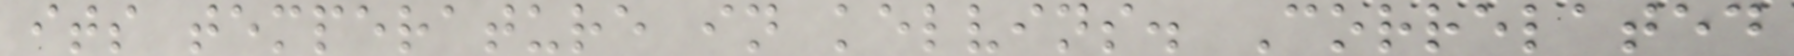its temperature in kelvins. Correlated
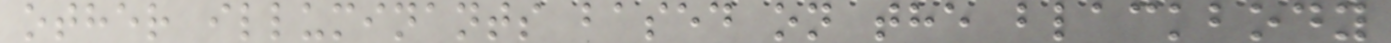other illuminants based on the blackbody
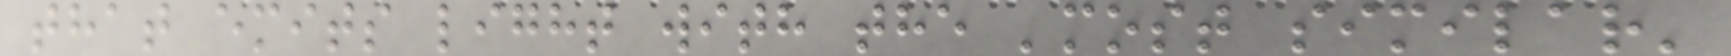that emits light with the 'most similar'
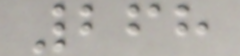268
